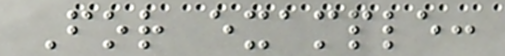For example:
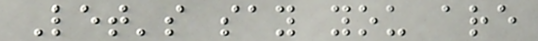Let's say you are
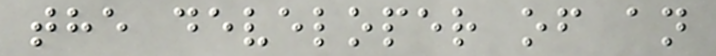the developer of an
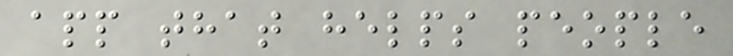app that helps people
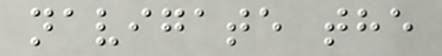navigate the
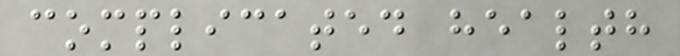complicated health
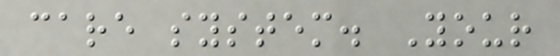care system. Your
